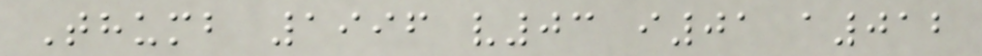Thumb 1996 v03 i01 a012
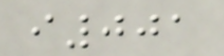i001
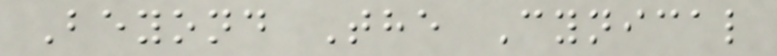Beyond The Cynical
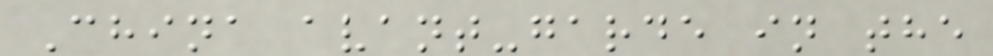China avant-garde in the
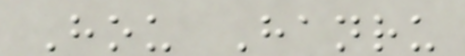Hou Hanru
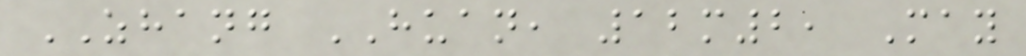ZHANG HUAN, 12m2, May
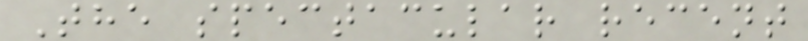The spectacular recent
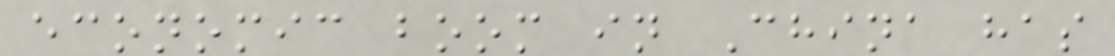economic boom in China has
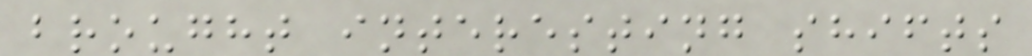brought interesting shifts
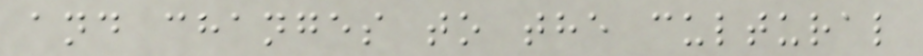and changes to the cultural
